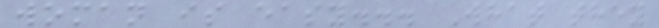woman is easy... What they
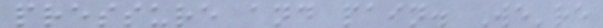pressure and pain. We're
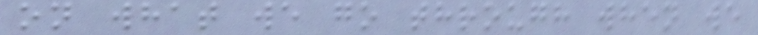on what we go through when we
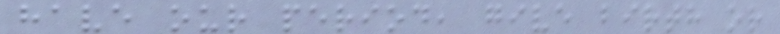have our period, give birth or
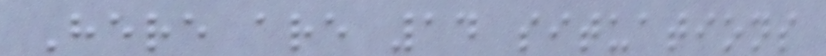Here are 14 situations
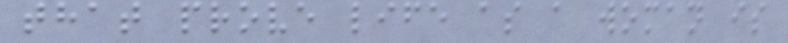that prove life as a woman is
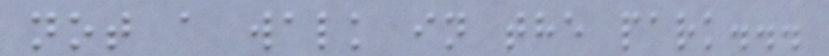not a walk in the park...
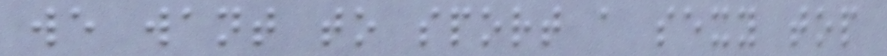we want to sport a sexy top
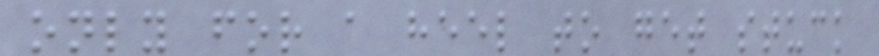only for a heel to get stuck
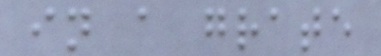in a grate
